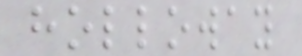holloway
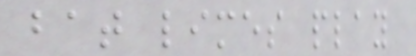bat limes play
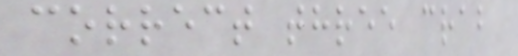correct three crab
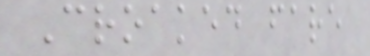Croaked fare
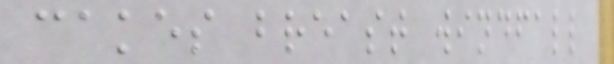cakes breast windfall
